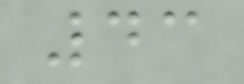43
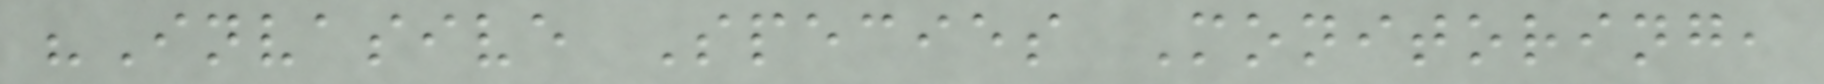"Invasive Species Monitoring,
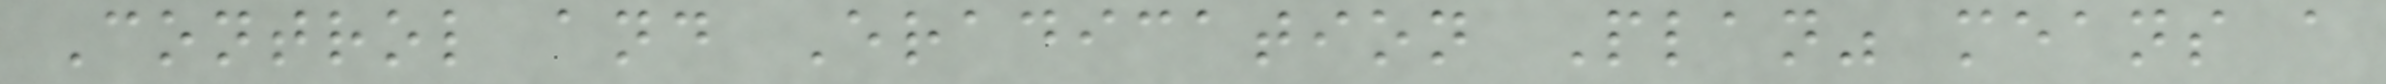Control and Eradication Plan" means a
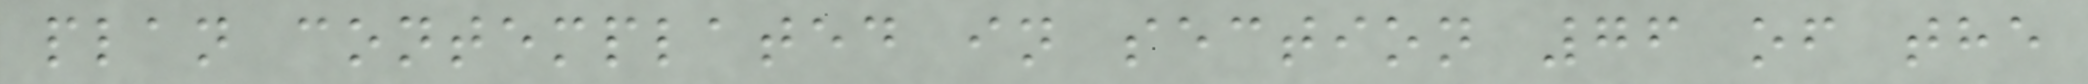plan contemplated in section 76 of the
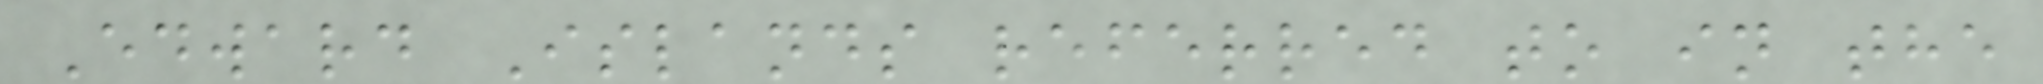Edward Islands referred to in the
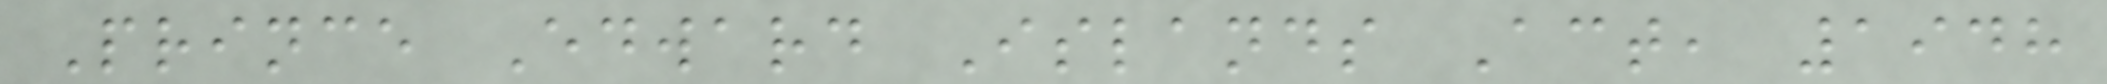Prince Edward Islands Act, 1948
